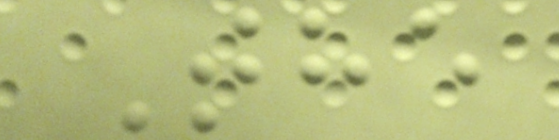The
